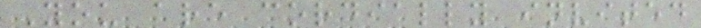You are cordially invited
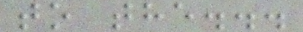to the...
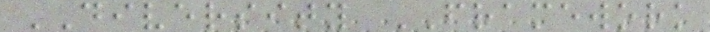DIVERSITY FRAMEWORK
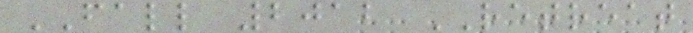FALL 2012 RETREAT
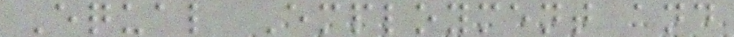Equal Employment and
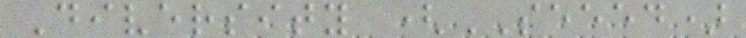Diversity (SEEED)
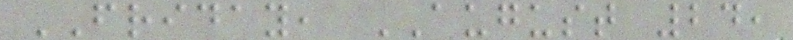FRIDAY, AUGUST 24,
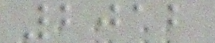2012
